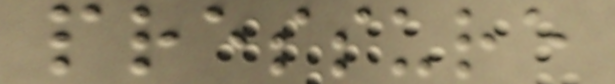pressure
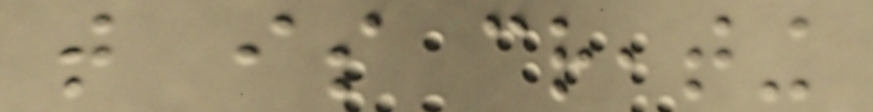that is creating
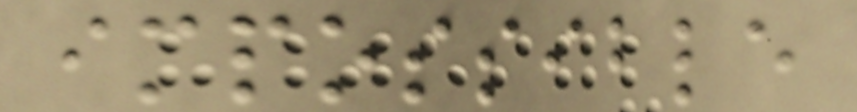impossible
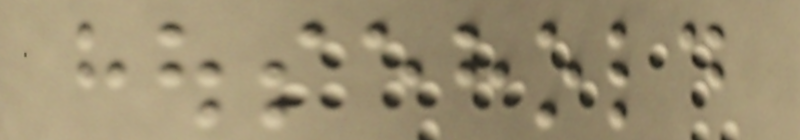household
